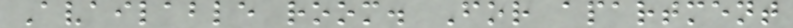Available room. For apartment
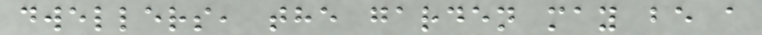dwellers, the garden may be a
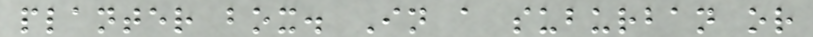planter box. In a suburban or
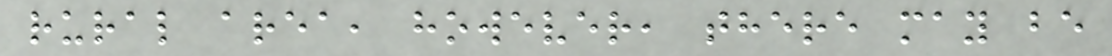rural area, however, there may be
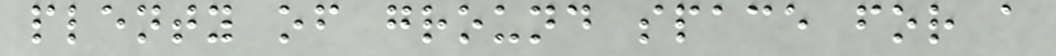plenty of ground space for a
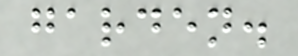garden.
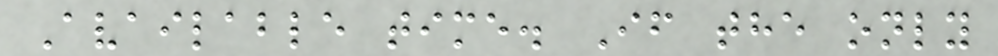Available time. If the only
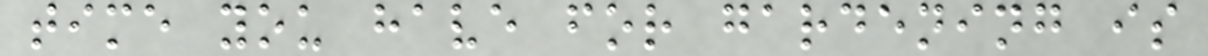time you have for gardening is
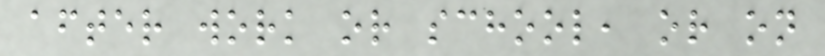after work or school, or on
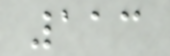113
